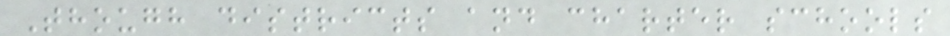Though districts and charter schools
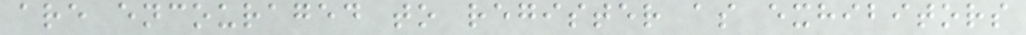are encouraged to register as exhibitors
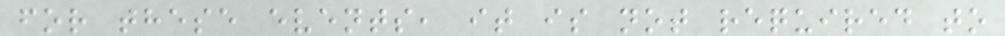for these events, it is not required to
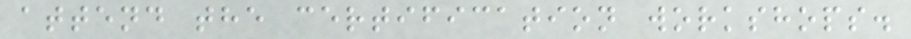attend the certification workshops.
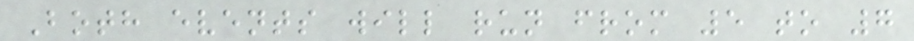Both events will run from 5 to 7
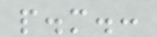p.m.:
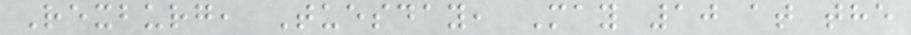Rexburg, Tuesday, May 10 at the
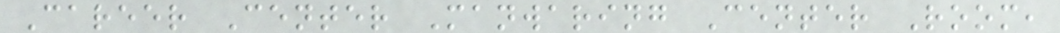Career Center Manwaring Center Room,
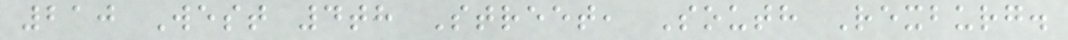210 West 4th Street, South Rexburg.
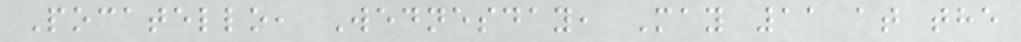Pocatello, Wednesday, May 11 at the
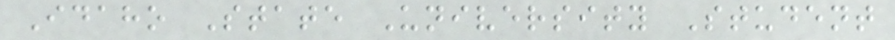Idaho State University Student
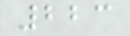223
